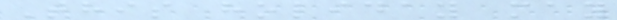This holiday may
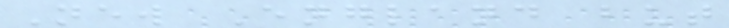New England but
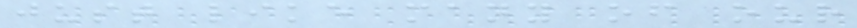just like many of our
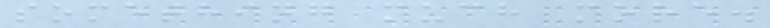something much more.
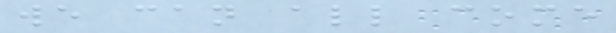we can all come
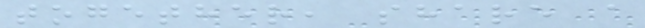together, share a
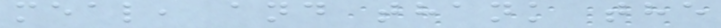meal, and thank the
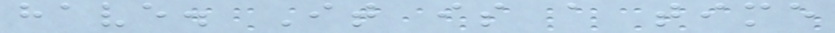have. It is a time
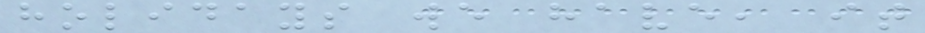holidays we have, it
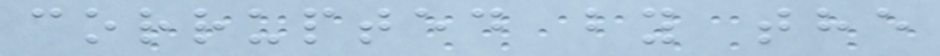corrupted by the
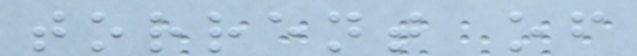torrent of
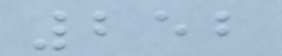252
